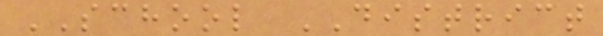SCHOOL DISTRICT
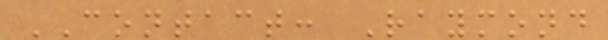CONTACT: Raymond
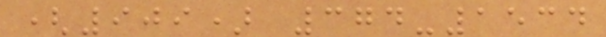(909) 374-1534
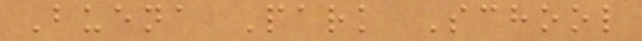Buena Park School
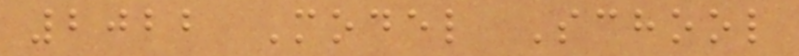2022 Model School
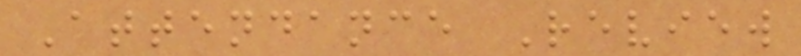Attendance Review
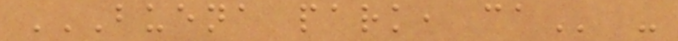BUENA PARK, CA -
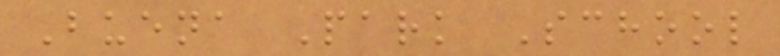Buena Park School
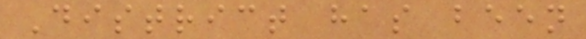District has been
